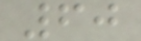60
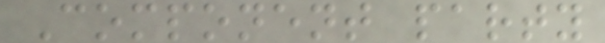Component party
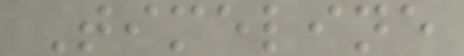Timeline
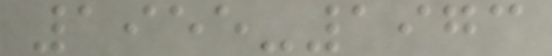1955-1973
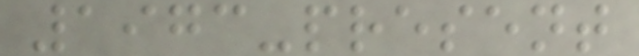1973-present
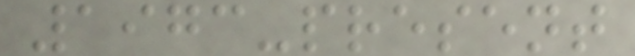1973-present
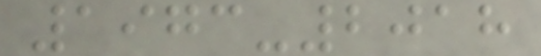1973-2018
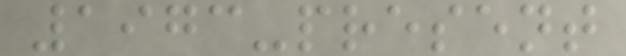1973-present
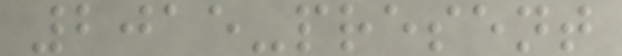2015-present
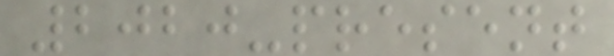2020-present
